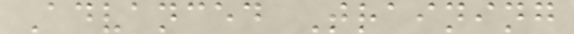Advanced Training
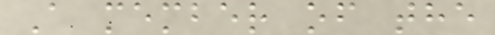A member of the
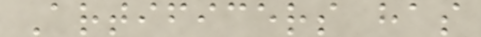Artificers has
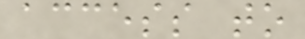access to
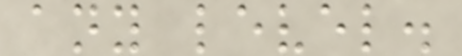any level.
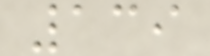139
